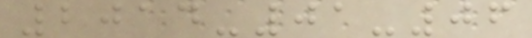2014-01-06
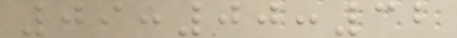09:00:32
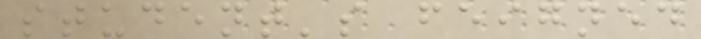student's feigned
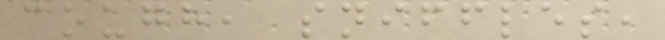cough, sniffles,
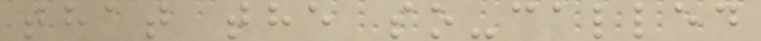that the so-called
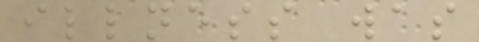illness was
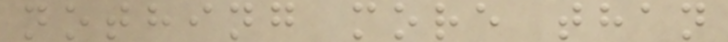nothing more than
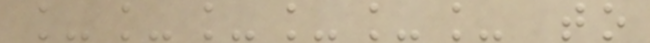______ to
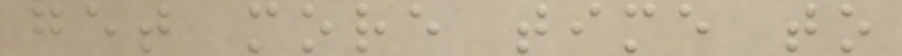get more time to
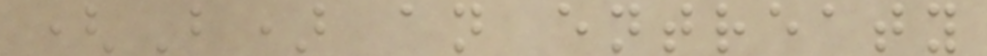(B) an entreaty
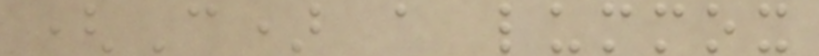(C) a lummox
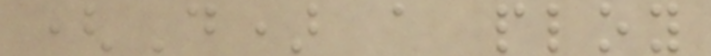(D) a ploy
